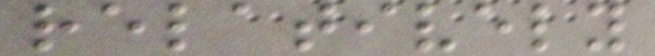relatively
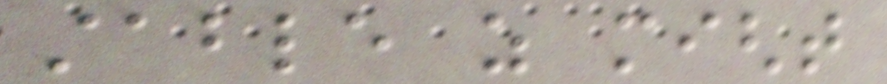stable as might
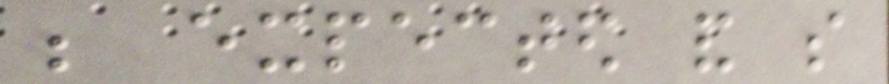be expected and so
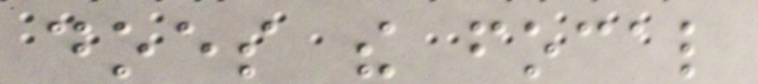does the focal
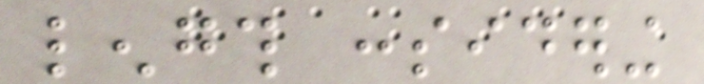length considering
